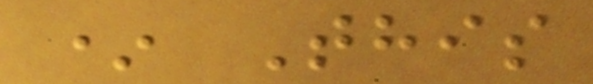* This
